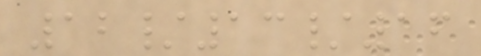12/13/16
